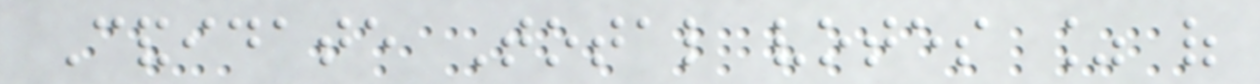Candidate Total votes % of
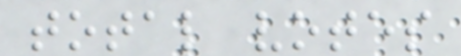total votes
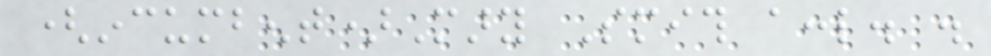(incumbent)Mary Smith accl. .
